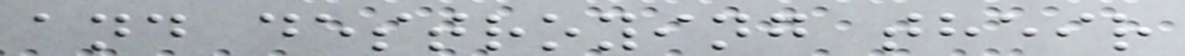and destroying their
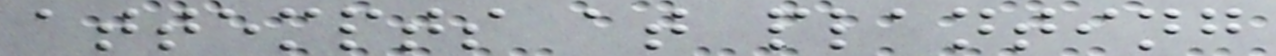attempts at planting
